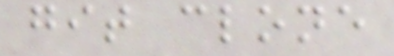git clone
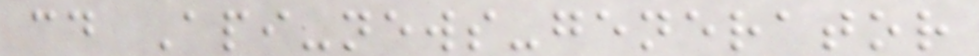cd Api-news-generator
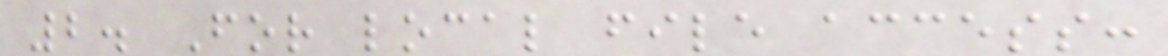2. For local file access:
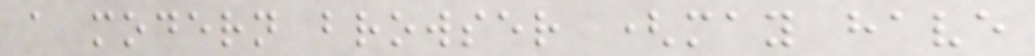a modern browser (may have
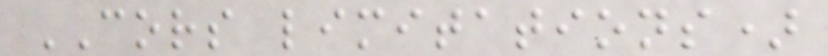CORS limitations)
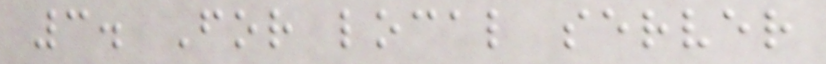3. For local server
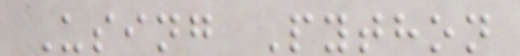Using Python
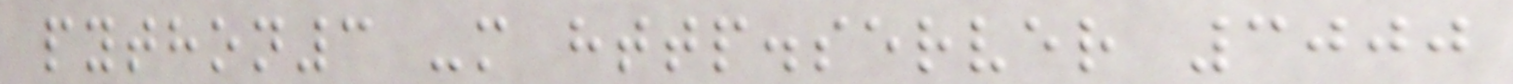python3 -m http.server 3000
